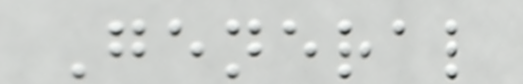General
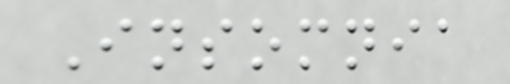Insomnia
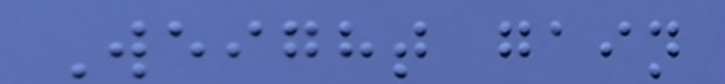Weight gain
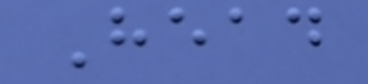Head
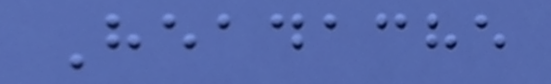Headache
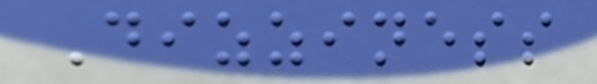Dizziness
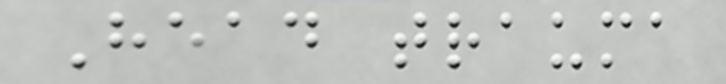Head trauma
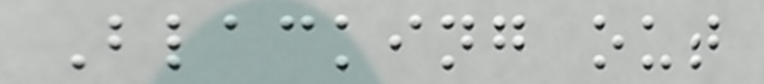Blacking out
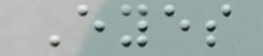Eyes
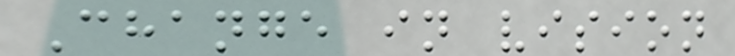Change in vision
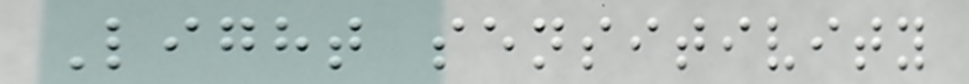Light sensitivity
